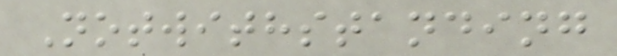Notwithstanding
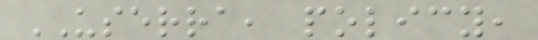USERRA, policy,
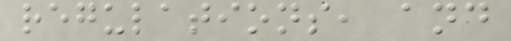regulations, and
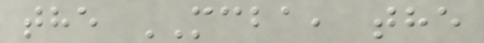the MCBA, the
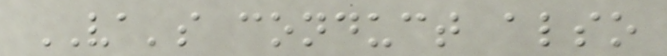VA's conduct also
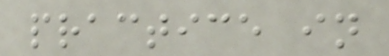practice in
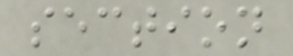section
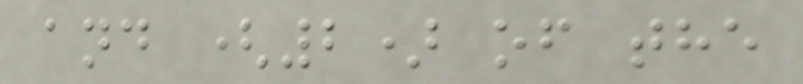and (2) of the
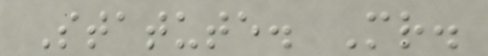Statute. Mr.
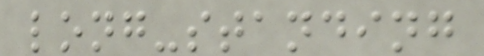long-standing
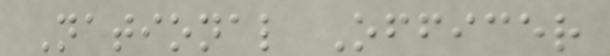National Officer
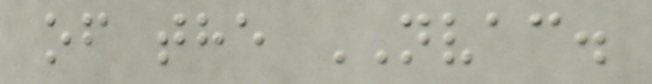of the NVAC.
